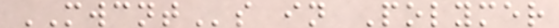MWCNTs in Polymer
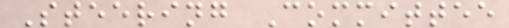Steering Committee
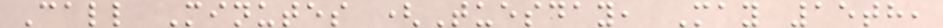Call Minutes (Tuesday, May 15th,
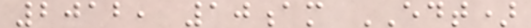2012, 10am EDT)
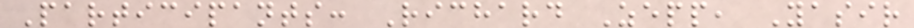Participants: Richard Zepp, Yasir
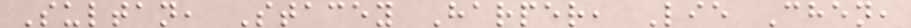Sultan, Stacey Harper, Lie Chen,
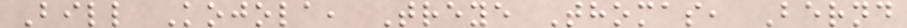Bill Kojola, Treye Thomas, Bernd
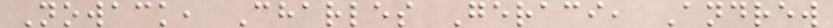Nowack, Charles Geraci, Andrew
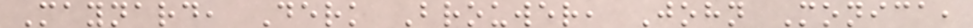Maynard, Derk Brouwer, John Monica,
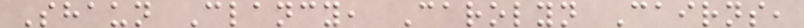Shaun Clancy, Carolyn Cairns,
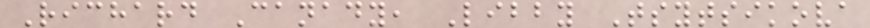Richard Canady, Libby Tsytsikova
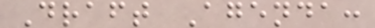Draft Agenda:
